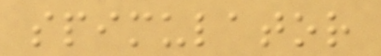spimulator
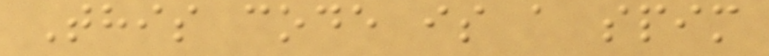This code is a spim
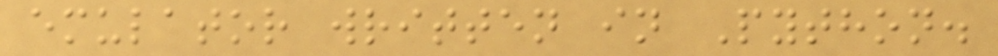emulator written in Python.
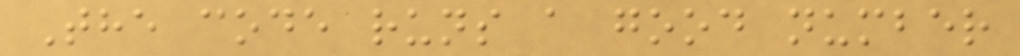The code runs a good number
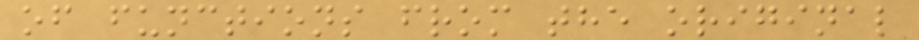of functions from the original
